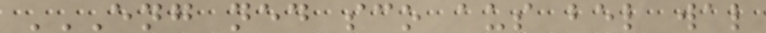ENG NED SCO AUS BEL WAL
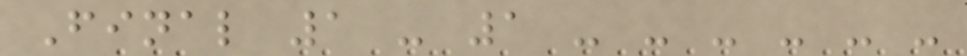Final 1 - 1 - - - - - -
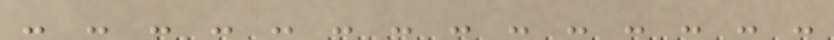- - - - - - - - - - - - - -
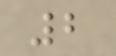2
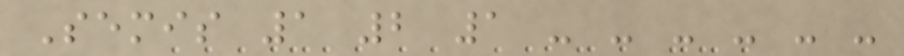Semis 1 2 1 - - - - - -
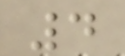4
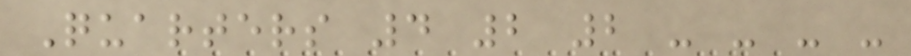Quarters 4 2 2 - - - -
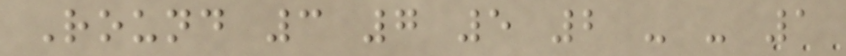Round 3 7 5 2 - - 1
